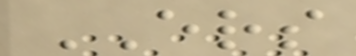ERS
